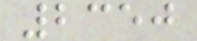2350
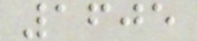1605
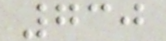730
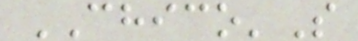CHICO'S
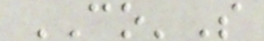CO'S
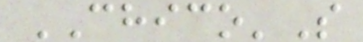CHICO'S
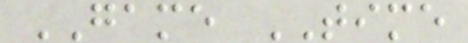GAME TIME
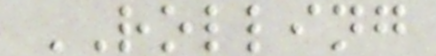ROLLING
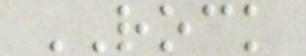ROCK
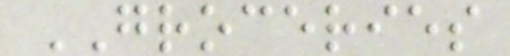GROCERIES
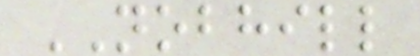NOBHILL
